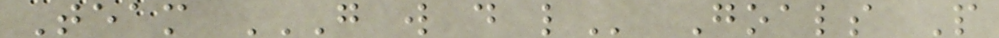Team G W D L Goals P
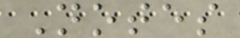Notes
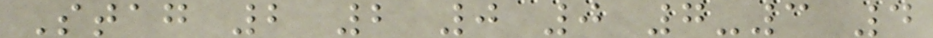Stag 2 2 0 0 7-3 4
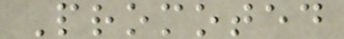Promoted
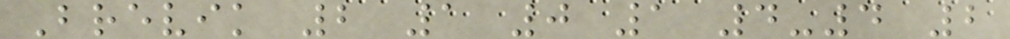Brevik 2 1 0 1 4-4 2
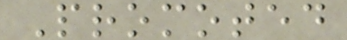Promoted
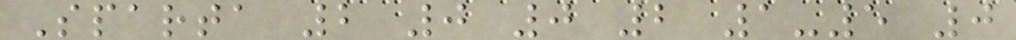Sparta 2 0 0 2 1-5 0
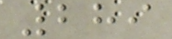289
